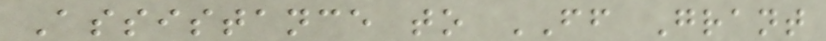Assistance to FF Grant
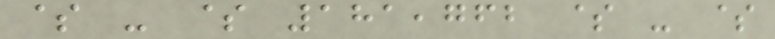$ - $ 181,762 $ - $
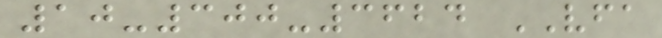10-300-3624 VFA
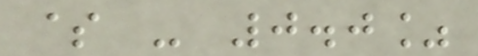$ - 0.0%
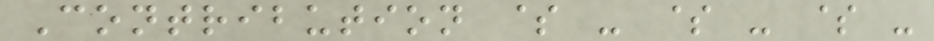Contribution $ - $ - $ -
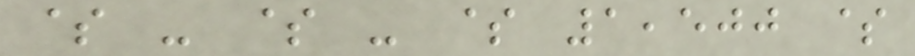$ - $ - $ 1,500 $
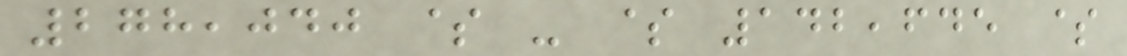278,040 $ - $ 142,645 $
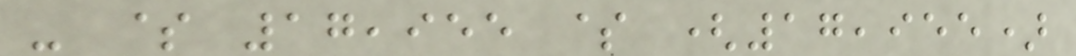- $ 17,955 $ (17,955)
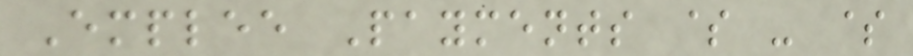Emplee Payments $ - $
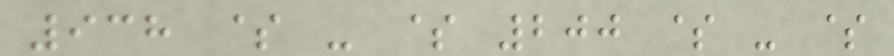938 $ - $ 200 $ - $
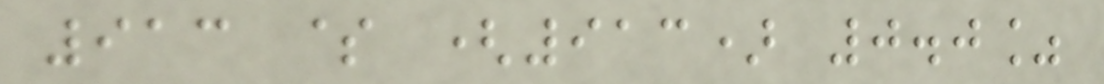913 $ (913) 0.0%
